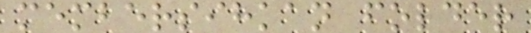membersihkan folder
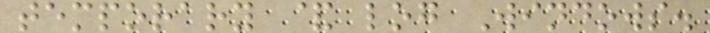temporary & log Windows.
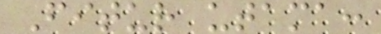Fitur utama:
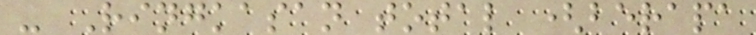- Ringkasan total (berapa
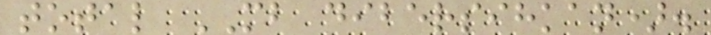total MB dibersihkan).
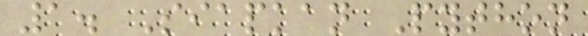1. Siapkan Python
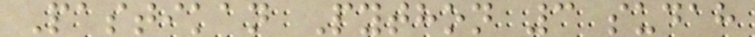Pastikan Python 3 sudah
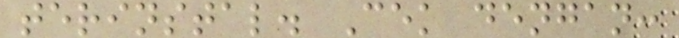terinstal. Cek dengan:
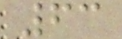63
